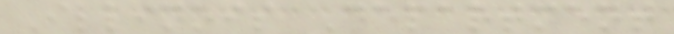Illinois Department
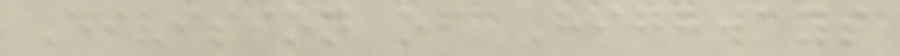Division of Highways
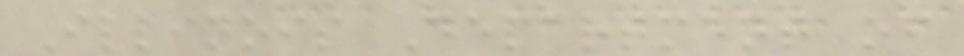Illinois Department of
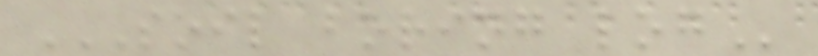SOIL BORING LOG
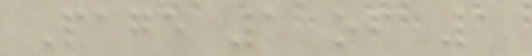Page 1 of 1
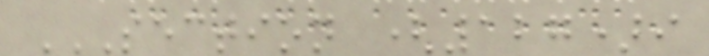SECTION (127)I
